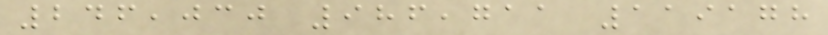246,030 986,711 119178
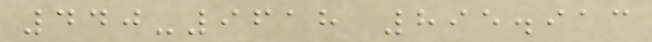440-9618 895.913
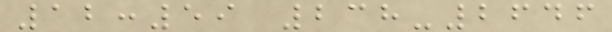12:59 238-2646
